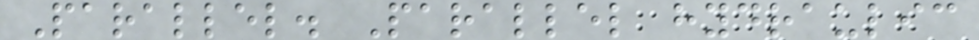Parallel. Parallel hydraulic
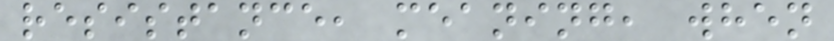resistance, meaning, when
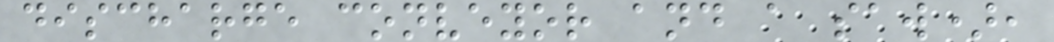discharge conveyor and a saw),
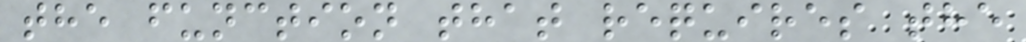the function that requires the
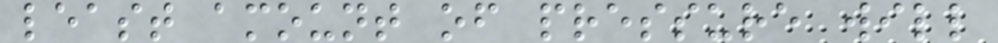least amount of pressure will
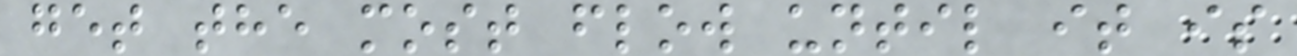get the most flow until it is
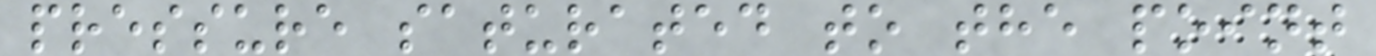pressure saturated to the point
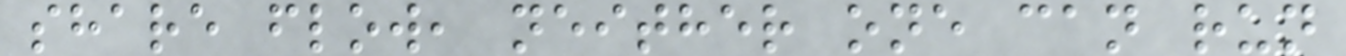share flow, neither one can run
